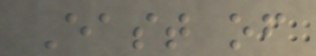East of
